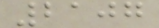2107
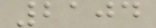2104
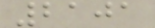2101
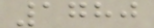1780
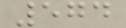574
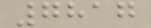7817
